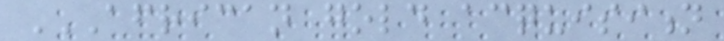AFRICAN GOLD ACQUISITION
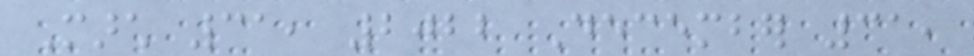March 31, 2022 December 31,
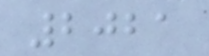2021
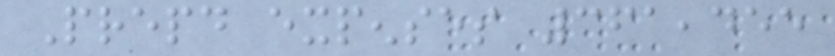Prepaid expenses 361,455
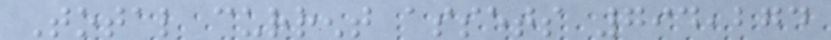Total current assets 794,274
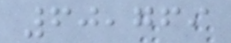60,769
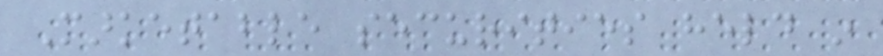Marketable securities held in
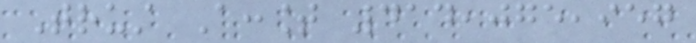Trust Account 414,075,957
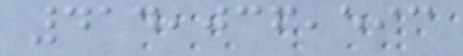414,036,593
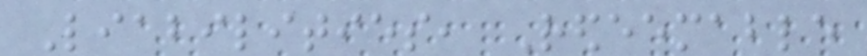Liabilities, Redeemable
